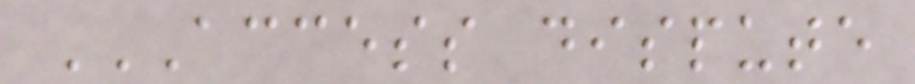ACCESS DISPUTE
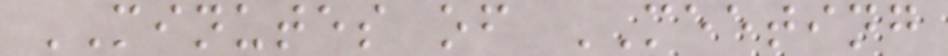MINUTES of MEETING
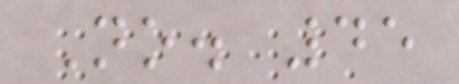No. 45
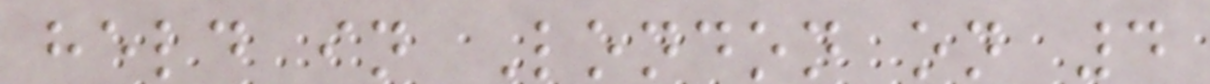held in London on 4
